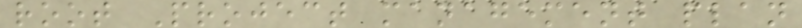root Project management plan
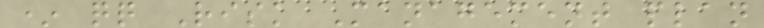* qq Risk Management plan
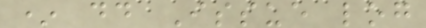* dd Issue log
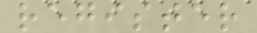register
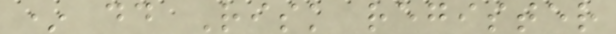* dd Risk register
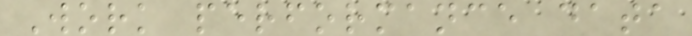Work performance data
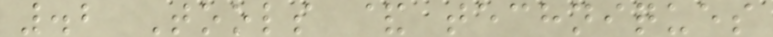.2 Tools & techniques
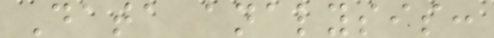Data analysis:
